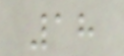18
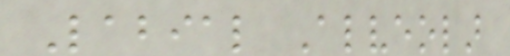Labial Alveolar
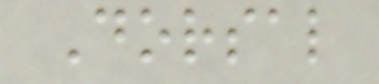Dorsal
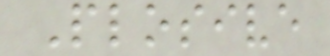Plosive
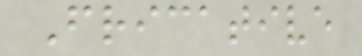Fricative
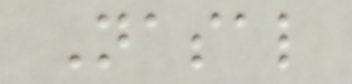Nasal
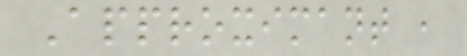Approximant ,
